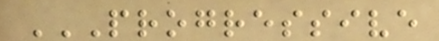PROGRESSIVE
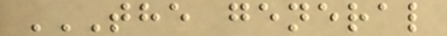THE GENERAL
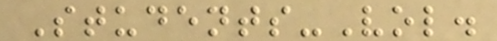Students-Vol.
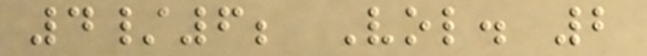4/6; Vol. 2
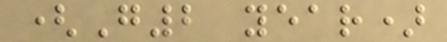(G2 year)
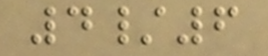4/6
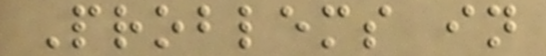Problems in
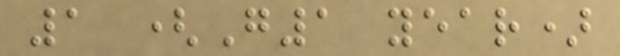1 (G1 year)
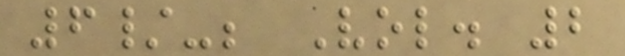6/-; Vol. 2
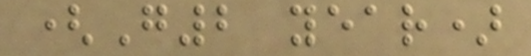(G2 year)
